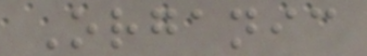Organic
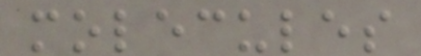molecules
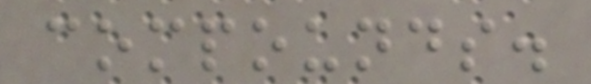compounds.
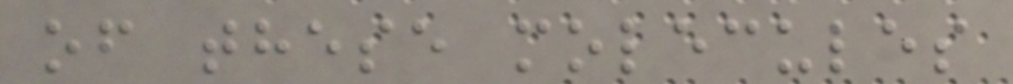of these molecules
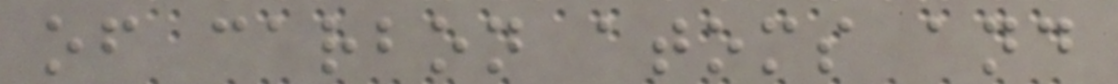of carbon atoms and
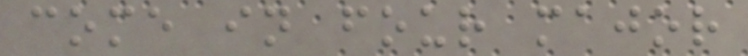come in four major
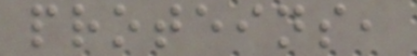proteins,
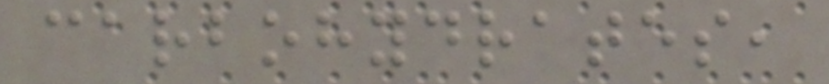carbohydrates,
